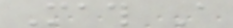Math A
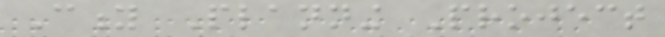City Planning Project
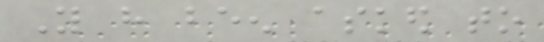You have been asked to
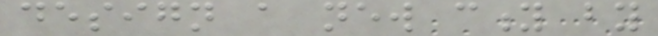design a new city by
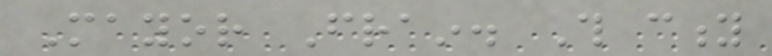Mayor Frain. This city
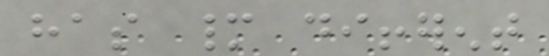has many different
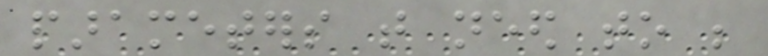parameters that need to be
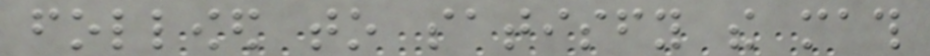followed to satisfy the math
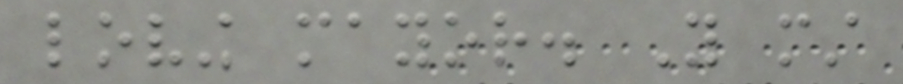loving mayor. You must
